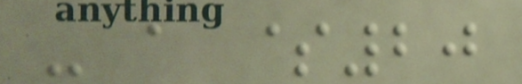- a $20
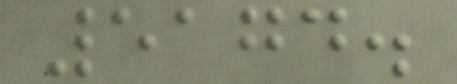5174.
